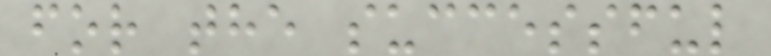for the successful
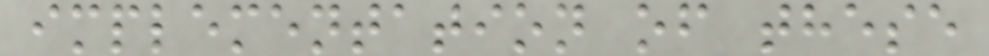implementation of these
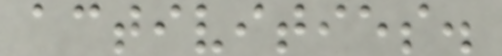activities.
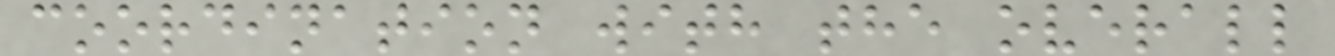coordination with the overall
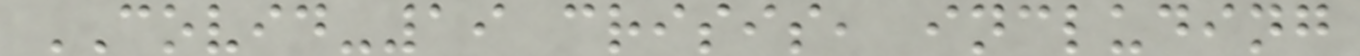COVID-19 crisis, including
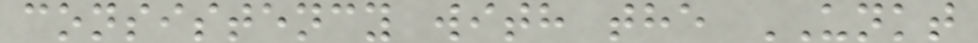consistency with the UNKT
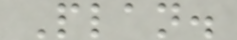Plan.
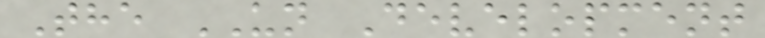The UN Development
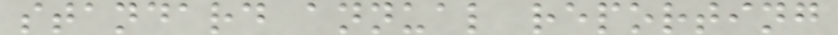standard annual reporting
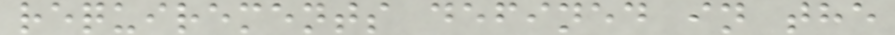requirements defined in the
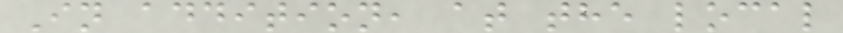In addition, at the local
